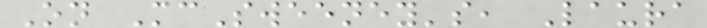On McSweeney's, Laura
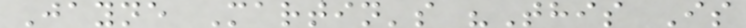Jayne Martin's "This Is
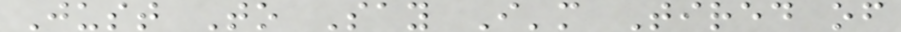Just To Say I'm Tired of
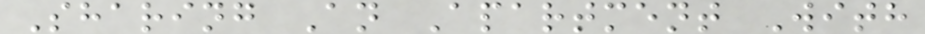Sharing An Apartment With
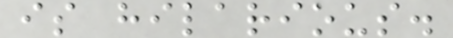is hilarious.
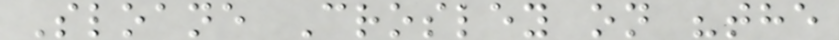Sloane Crosley on "the
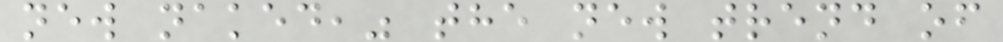new naked," the new trend of
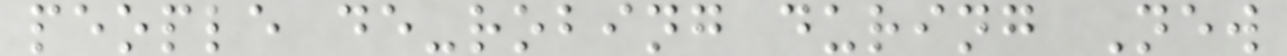people de-robing during New
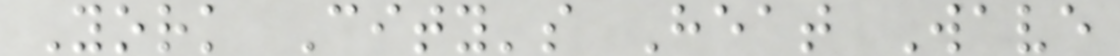York City's Heat Wave
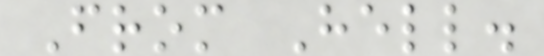From Hell.
